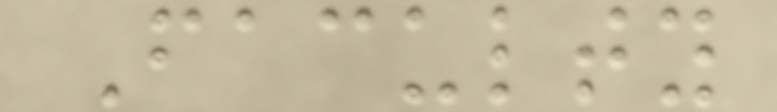Faculty
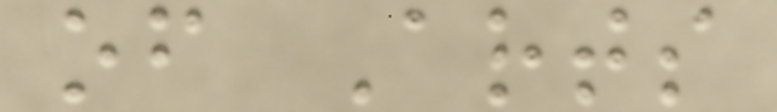of Arts
